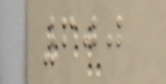600
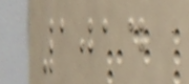1014
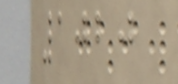1020
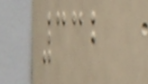332
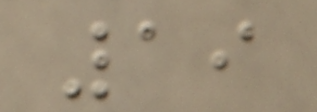19
